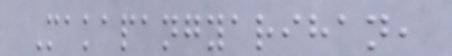Makapangyarihan,
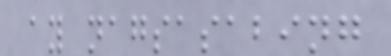ay nagsasabing
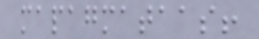mapagmataas!
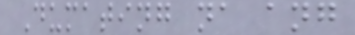Dumating na ang
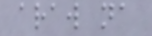araw na
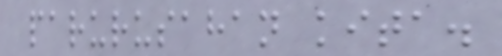parurusahan kita.
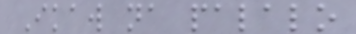Ikaw na palalo
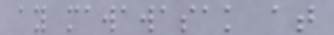ay mawawasak at
